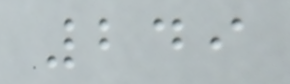249
